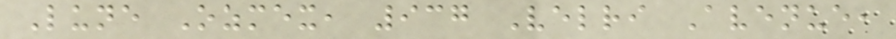Lune Ozmex, 937 Velri Avenue,
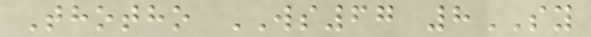Thotho WS67 8SY
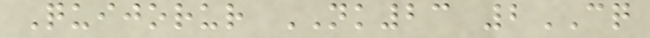Quijorur NK23 2CQ
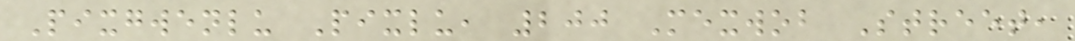Pixgwenlu Pixlu, 200 Mexwob Street,
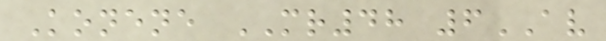Konene MR48 6AV
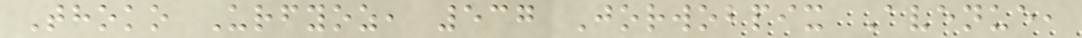Thoko Urfyoz, 537 Jorwobpix Avenue,
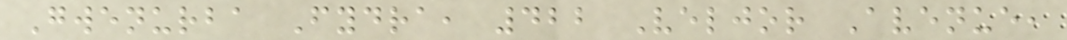Gwenurba Fydra, 422 Veljor Avenue,
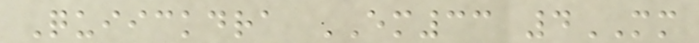Quiickdra EM33 4MM
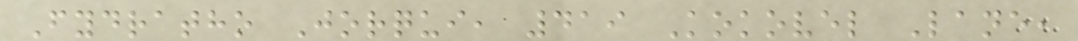Fydratho Jorqui, 419 Kokovel Lane,
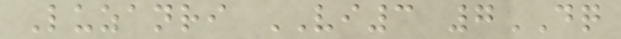Luzanri VI3 7DQ
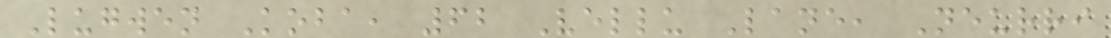Lugwen Koba, 62 Vellu Lane, Neurri
